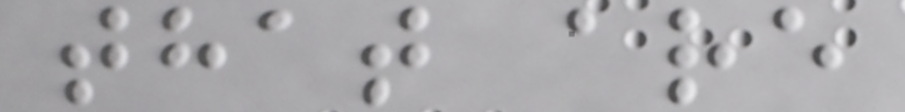that are
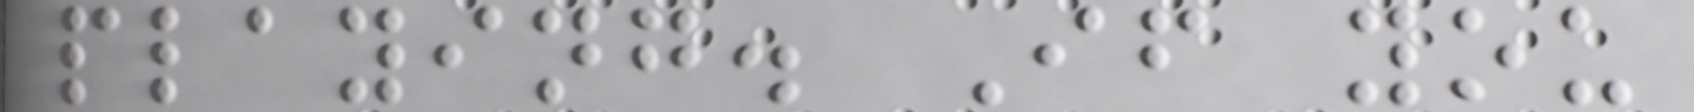playing. If you
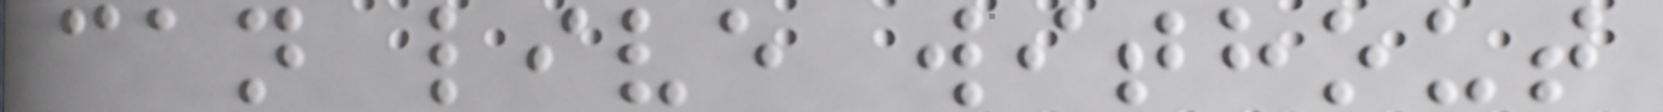can live without
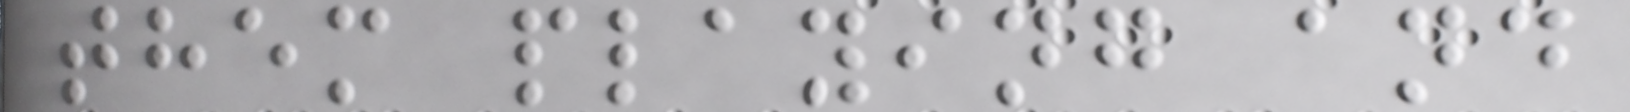them playing and
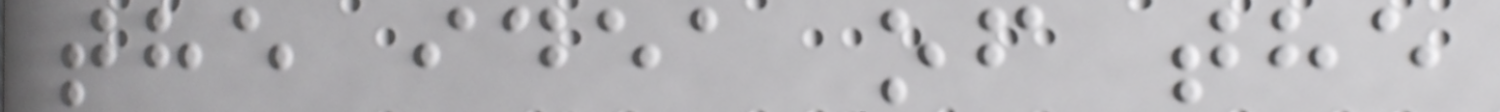the idea of the
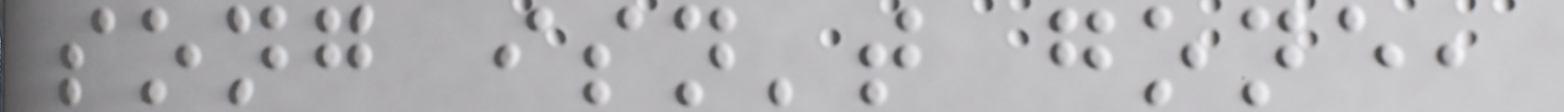song isn't gone,
